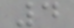4
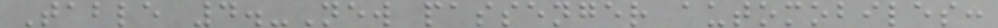Table 4.-New passenger automobiles:
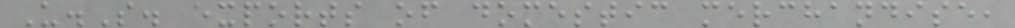U.S. exports of domestic merchandise,
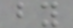by
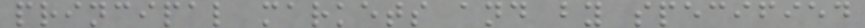principal markets and by specified
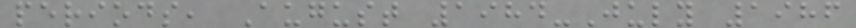periods, August 1984-July 1986
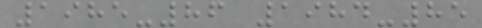1985-86 1984-85
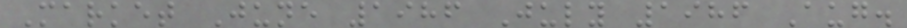Market June 1986 July 1986 Aug.
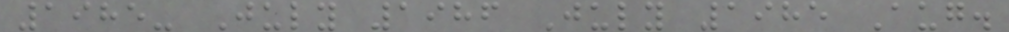1985- July 1986 July 1985 Aug.
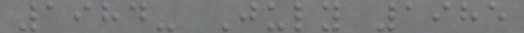1984- July 1985
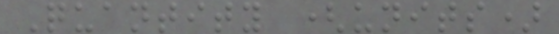Quantity (units)
